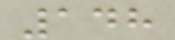148
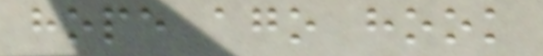hope ago hook
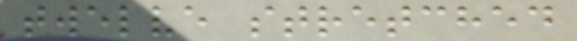twelve stretched
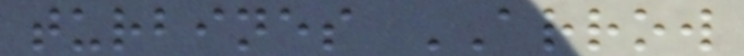turbines ARROW
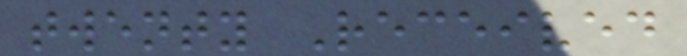twenty Received
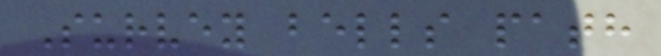Survey bells path
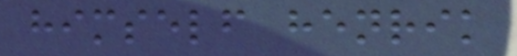himself henrik
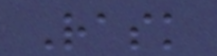Rask
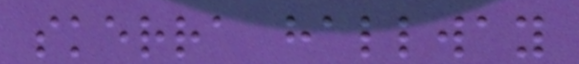skerra hallway
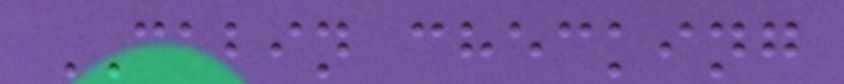CABIN checking
